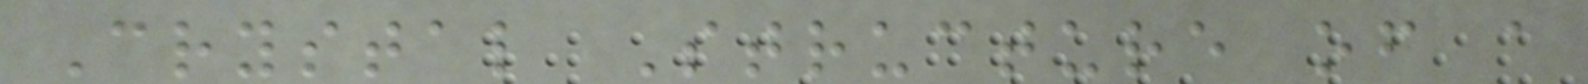Crystal Structure of a
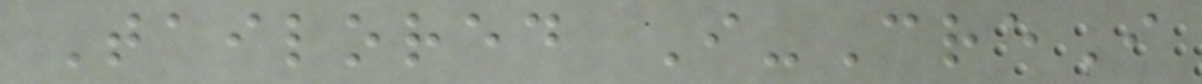Tailored I-CreI
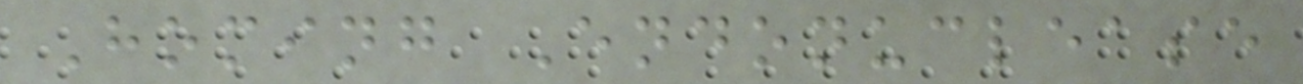Homing Endonuclease
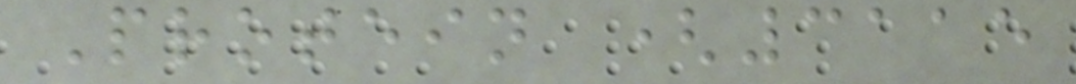Protein (3115
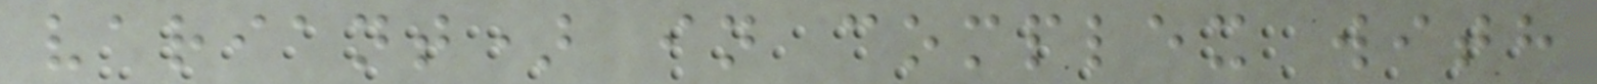variant) in complex with
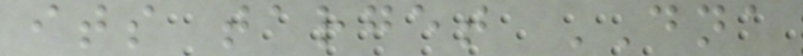its target DNA
